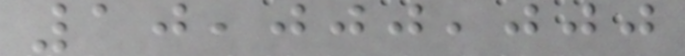10,000,000
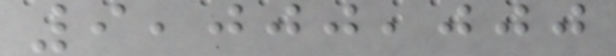9,000,000
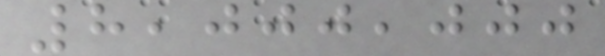8,000,000
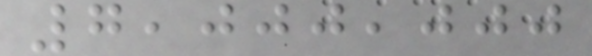7,000,000
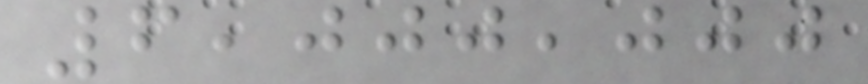6,000,000
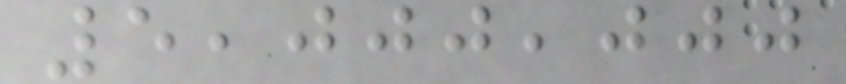5,000,000
